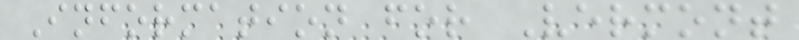Information for Vermont
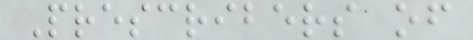Prescribers of
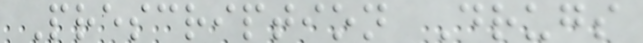Prescription Drugs
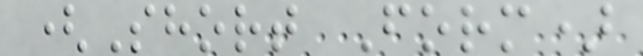(Short Form)
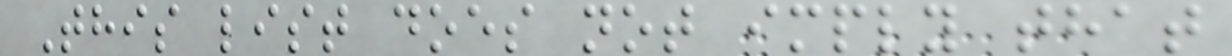This list does not imply that
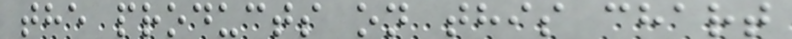the products on this chart
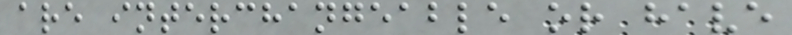are interchangeable or have
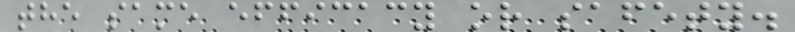the same efficacy or safety.
